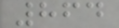864
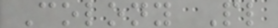Colony Pl
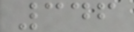346
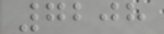7208
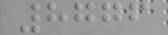8776
